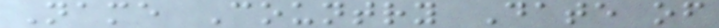Name Country Date of
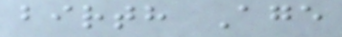birth Age
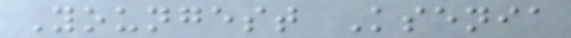Youngest Ksenia
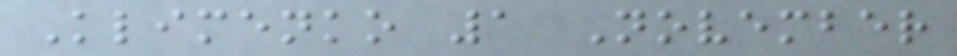Klimenko 1 November
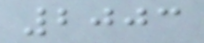2003
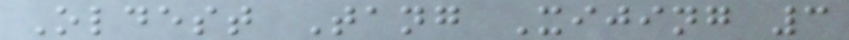Oldest Tang Xijing 3
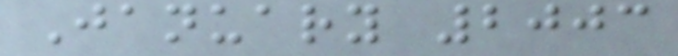January 2003
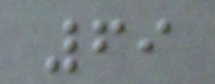69
